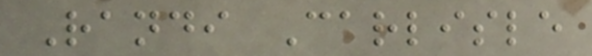Randi Carlisle
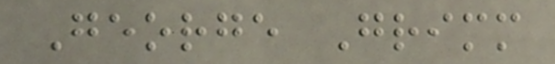George Grimm
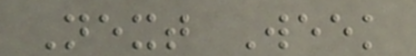Next Week
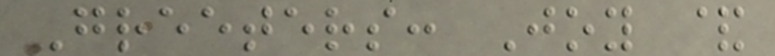Greeters: Joy &
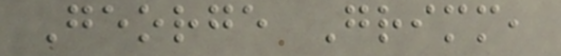George Grimm,
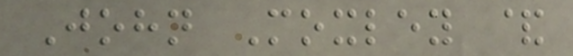John Moxley &
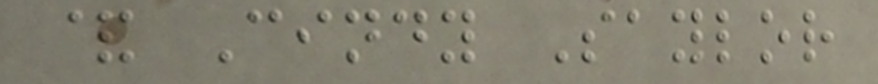& Cindy Saylor
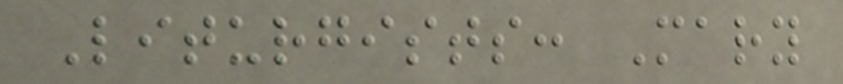Liturgists: Mary
